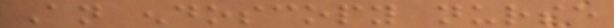An endoscopy nurse
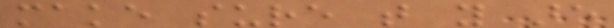make sure that you are
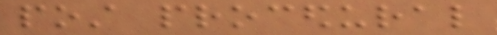post procedural
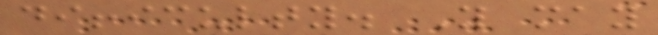difficulty. You may
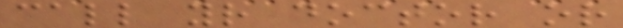call your doctor or
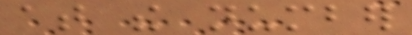at the number
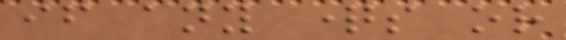if any questions or
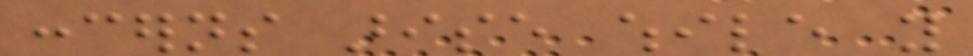concerns arise while you
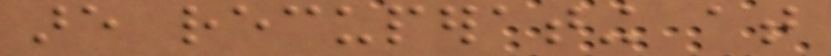are recuperating at
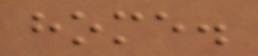home.
